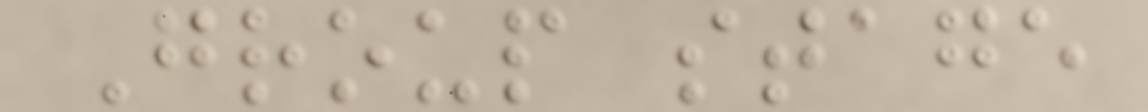Group stage
